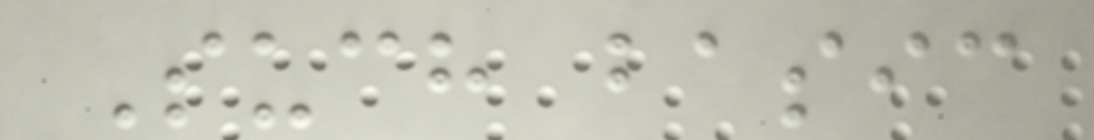Such basic
